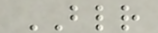BLR
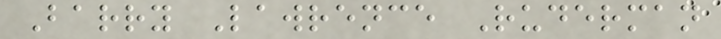Barry Lawrence Ruderman
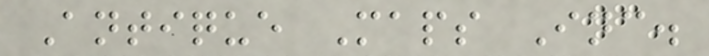Antique Maps Inc.
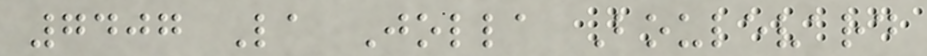7407 La Jolla Boulevard
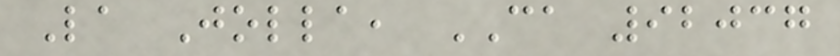La Jolla, CA 92037
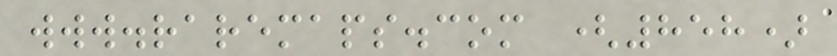www.raremaps.com (858)
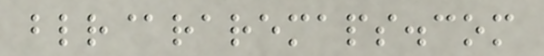blr@raremaps.com
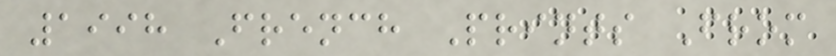1998 French Prints From
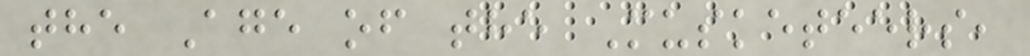the Age of the Musketeers,
